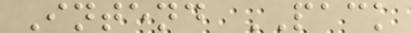Intend PACK
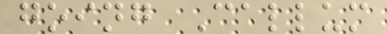going Callum
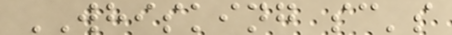WHISKING sc's
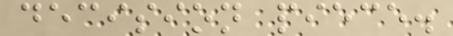decision piece.
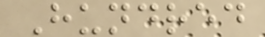Hundred
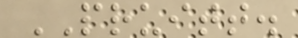PRUITT.
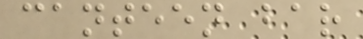canteen bar
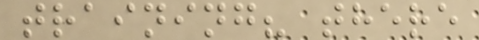training? there
